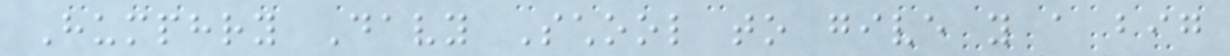Humphry Davy School to give you a big
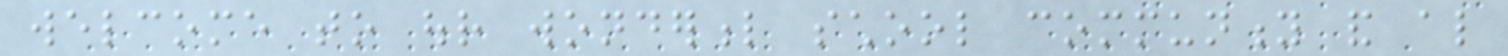welcome to our wonderful school community and also
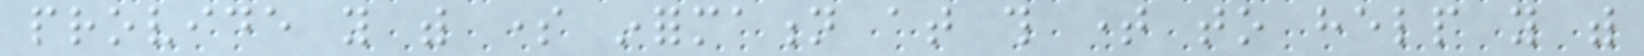provide you with some information at this time to help you with
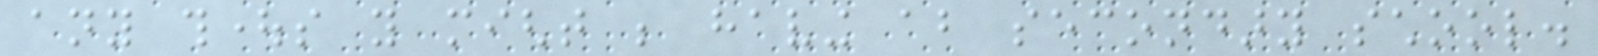any thoughts you might be having about secondary school.
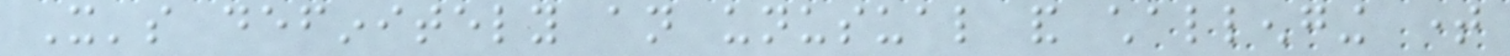It's definitely an unusual and challenging time
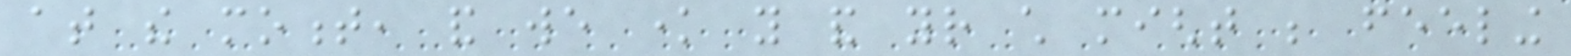at the moment, and we know you and your child might be feeling
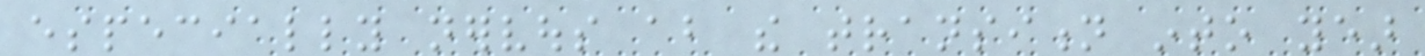especially nervous about the transition into year
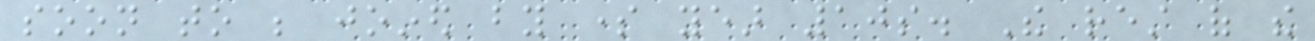soon to be joined by some year 10s. The rest of the
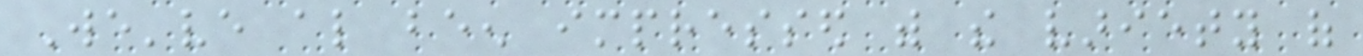We've also been impressed with the variety of
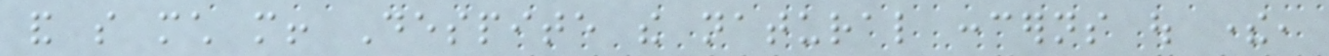and so much more! Despite the natural concerns out there,
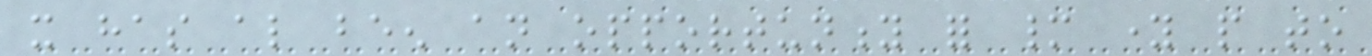it has also been an opportunity for many young people to
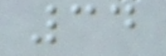34
